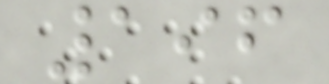196
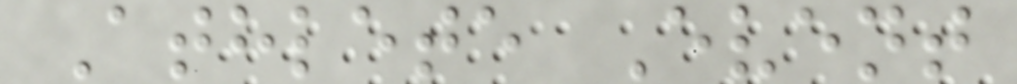Athlete Event
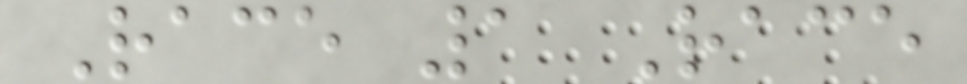Race 1 Race
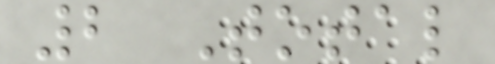2 Total
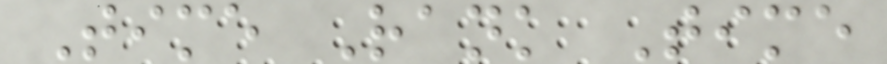Time Rank Time
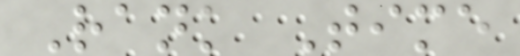Rank Time
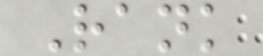Rank
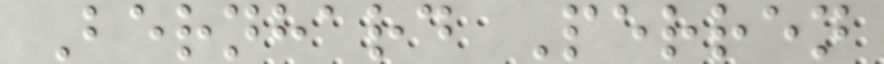Bernhard Perren
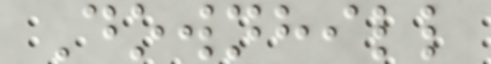Downhill
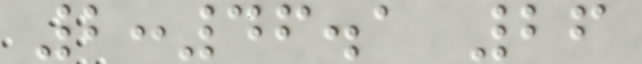2:46.1 26
